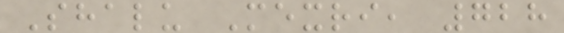Shalu Mexri, 728
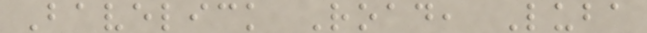Bavelick Road, Luba
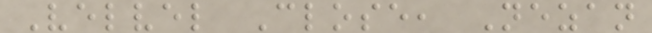Velvel Close, Nezan
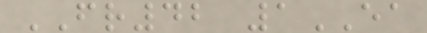FR42 1EA
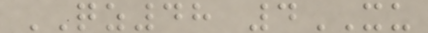QZ48 4XU
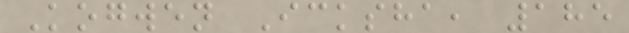Kogwen Icksha, 185
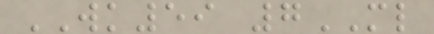WK59 7ML
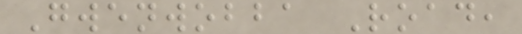Gwenwobba Road,
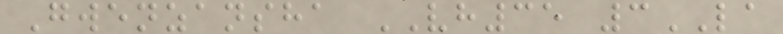Gwenzansha VH35 3LA
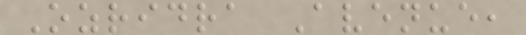Ozridra Avenue,
